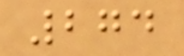274
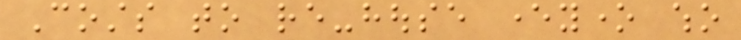Costs to re-house everyone who
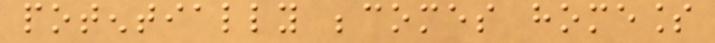potentially becomes homeless
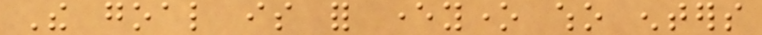The goal is for everyone who enters
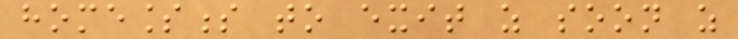homelessness to exit as soon as
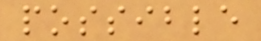possible
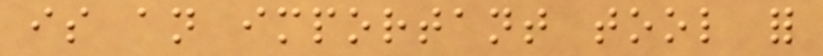is an important tool for
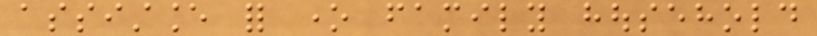assistance for one family household
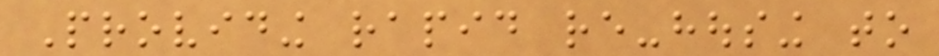Providing rapid re-housing to
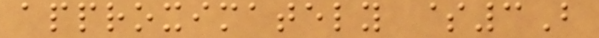approximately $3B
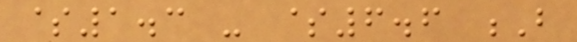$1.3 - $6.6 B
